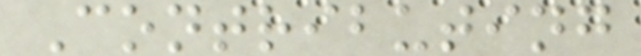Contributing
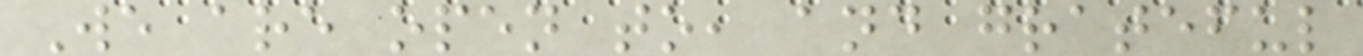We are open to, and grateful
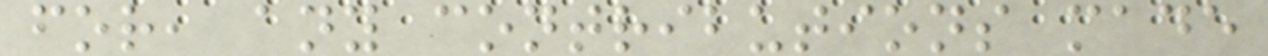for, any contributions made
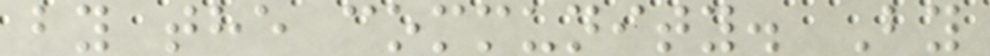by the community. By
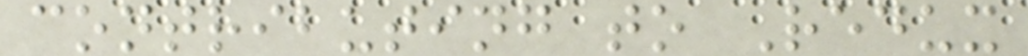contributing to Redux
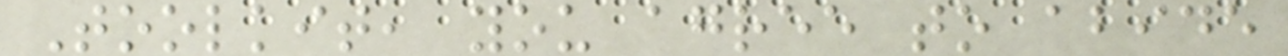Toolkit, you agree to abide
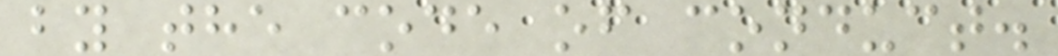by the code of conduct.
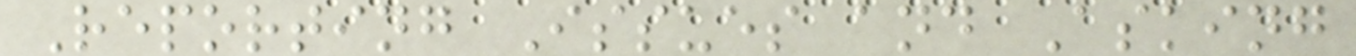Reporting Issues and Asking
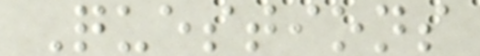Questions
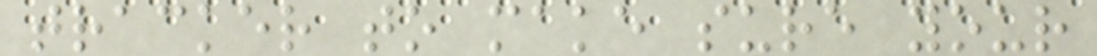tracker to make sure your
